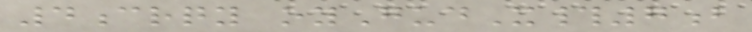4crqy oyGudX#7b
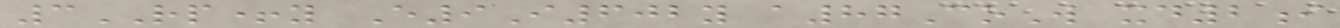3RP+y E9I602y a87CoW xd2i
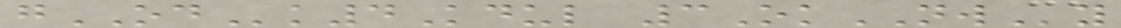gODk4Kdul 3OkNWy
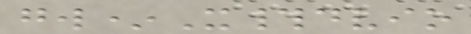gw*X#dvio
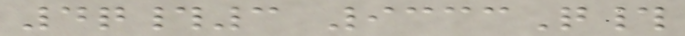4q#3 9333Q#
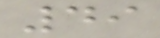49
